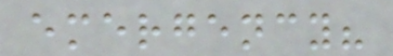emergency?
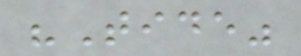"Tide"
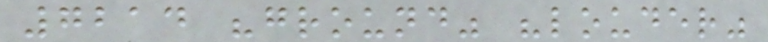7214 "ground" "louder"
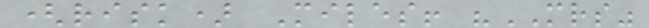(risk) Miles! "MRS"
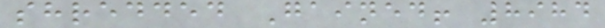shredded Gained! 8984
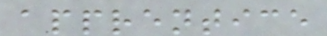apprentice
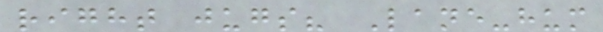right jugs? Lane-hum
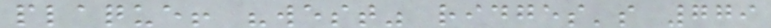plaque! "west" ridges's 779
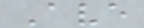Ave
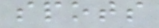spots
